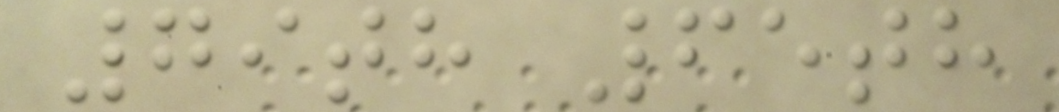79th 65th
